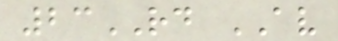23RD AV
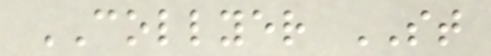COLLYER ST
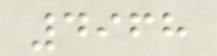4968
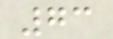73
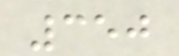350
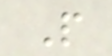P
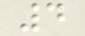4
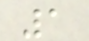1
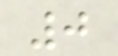0
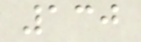130
